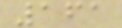161
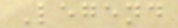Legend
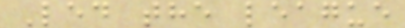Led the league
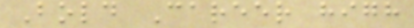Bold Career high
